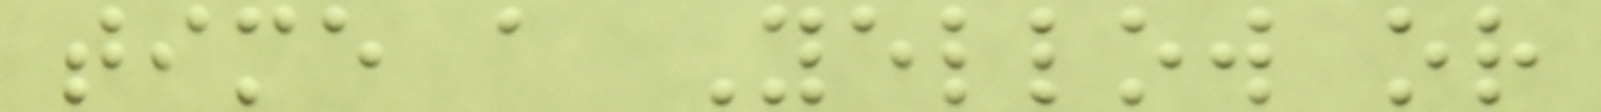time a Yellow or
